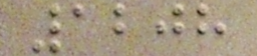1208
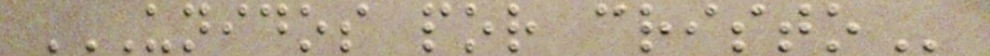UNIDOS POR CRISTO
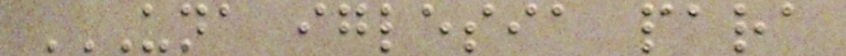UNA IGLESIA PARA
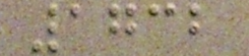1732
